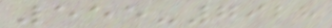555-7928
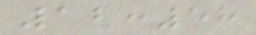12:58
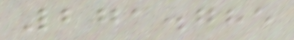271.785
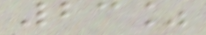23%
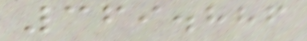369.886
